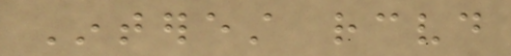Interest received
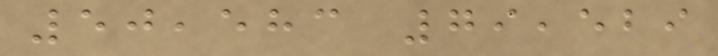50,583 79,529
